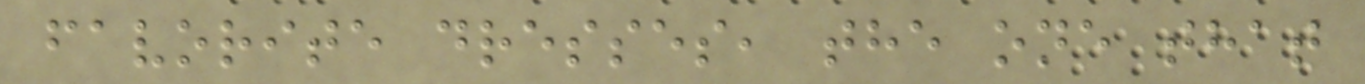favorite dresses, the one that
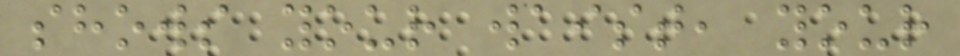shows your waist, your
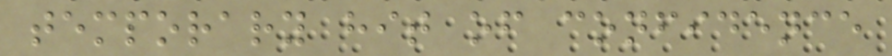temporary hit of confidence
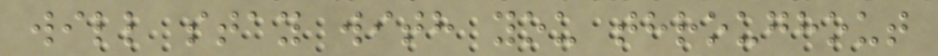will stay with you throughout
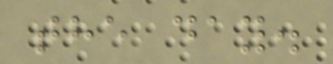the day.
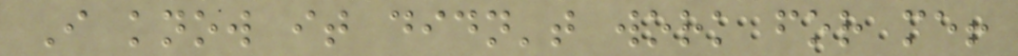I know it didn't work for me!
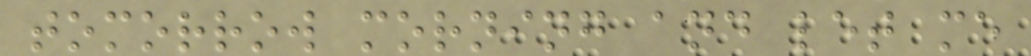tomorrow morning and let me
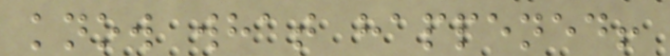know what happened!
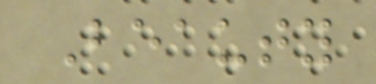Beauty
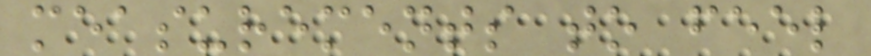measurements to feel
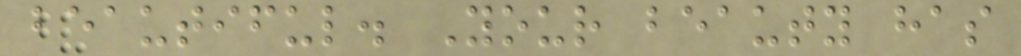beautiful. Your beauty has
